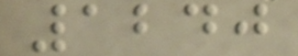1240
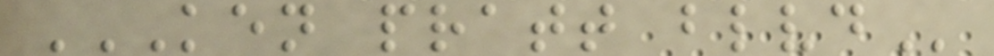KEN PRATT BLVD
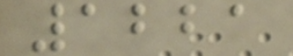1221
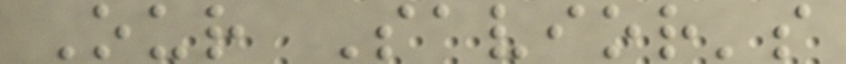Our Savior's
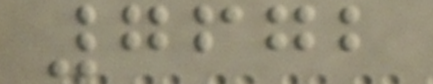7672
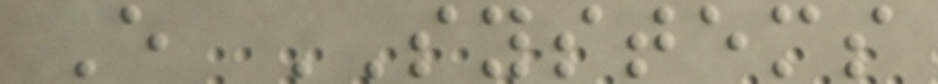E SYSTEMS
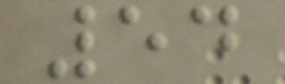54
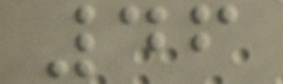46
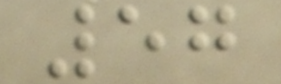57
